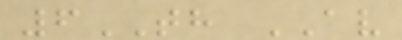6TH AV
